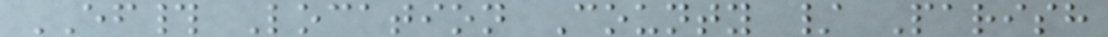EF# Location County / Parish
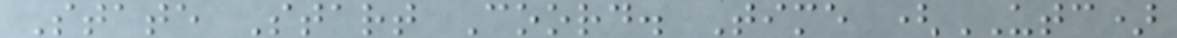State Start Coord. Time (UTC)
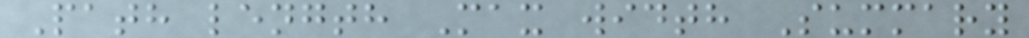Path length Max width Summary
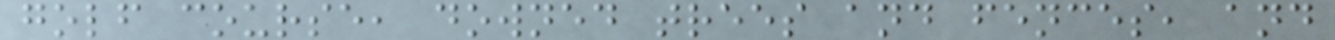golf course, downed trees and fences, and
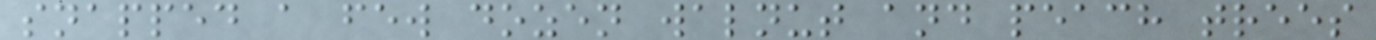snapped a few dozen walnut and peach trees
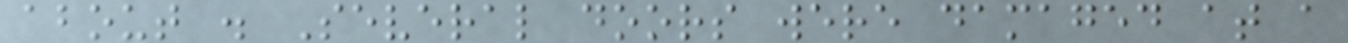about . Several doors were damaged at a
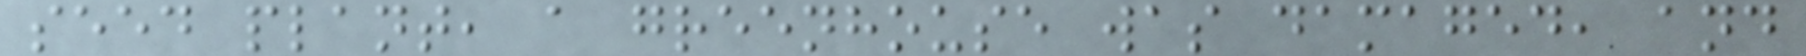seed plant, a greenhouse was damaged, and
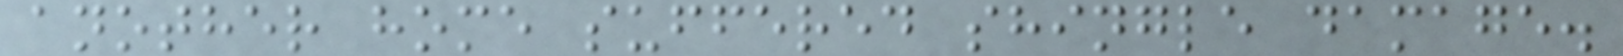another home suffered shingle damage.
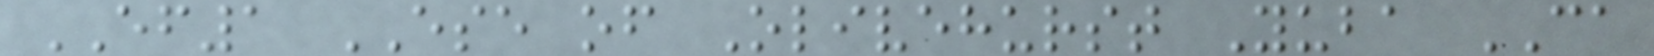EF1 ESE of Olivehurst Yuba CA
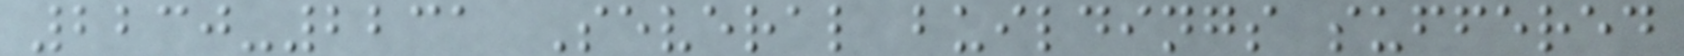2230-2231 Several buildings suffered
